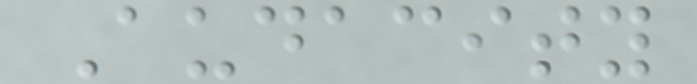Audacity
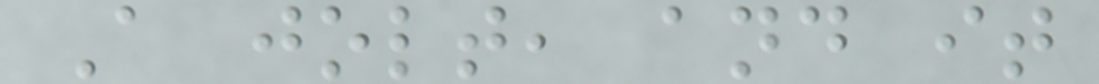A jolt, and it
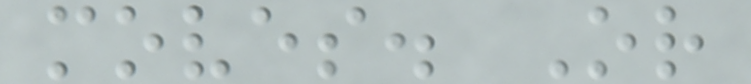moves. Or
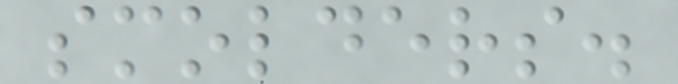smolders.
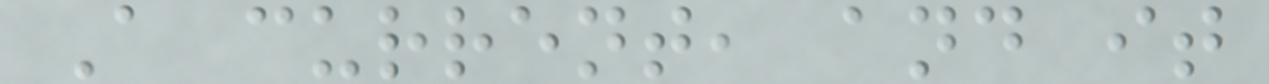A current, and it
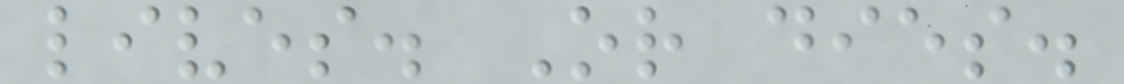lives. Or dies.
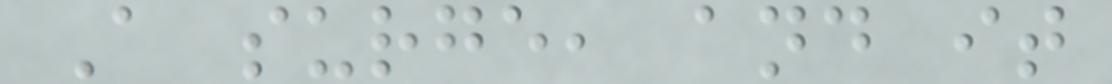A surge, and it
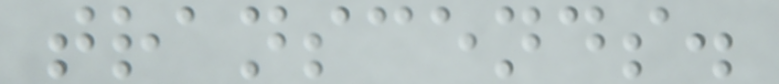transcends.
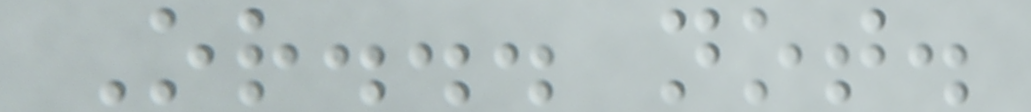Or... not.
